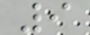9
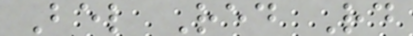Bel Red Rd
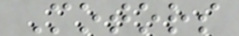Motors
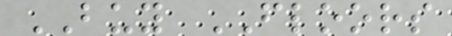BUY FLOORS
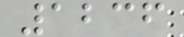1236
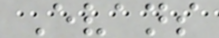Evans
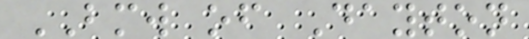BMW of Dayton
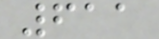611
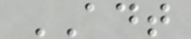ADT
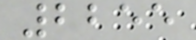2255
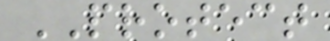PROTECT
